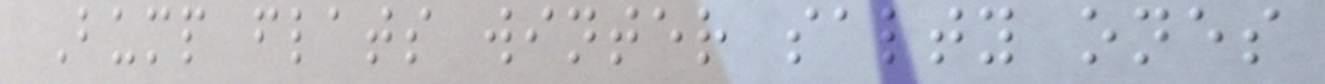Bump flats winter salty ones
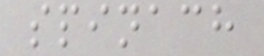spinach
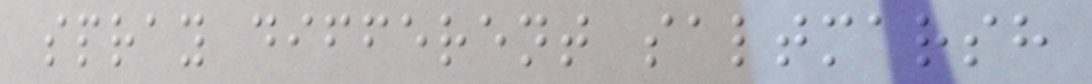spray different saltmarsh
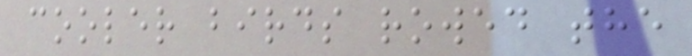cooler birds rowed the
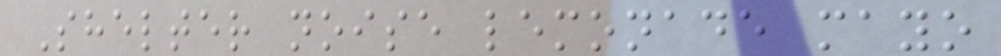Shelter noise lemonade mayo
